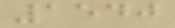1540
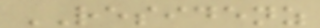RESIDENZ
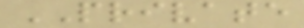PRIVATE
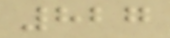827
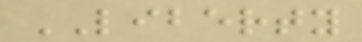LIBERTY
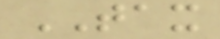TAX
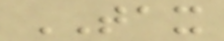TAX
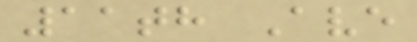11th Ave
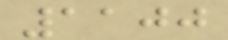1100
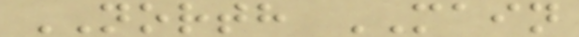NORTH MAIN
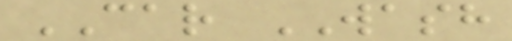CAR WASH
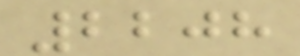2208
